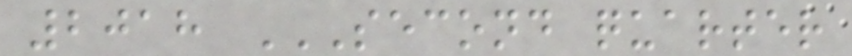2018 SECOND QUARTER
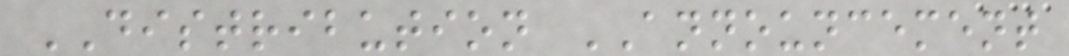DISTRIBUTION ANNOUNCEMENT
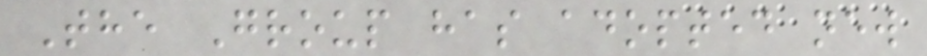The Group has adopted new
